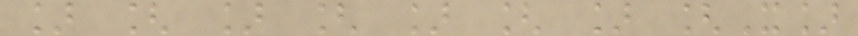] [ ] [ ] [ ] [X]
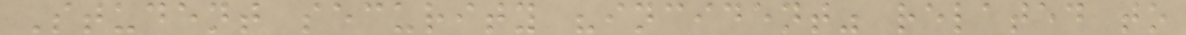Student security "incident" related to
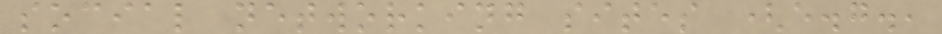social networking sites (e.g.,
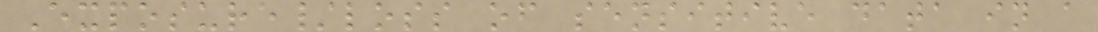Exposure/loss of sensitive data in a
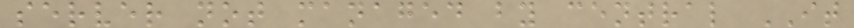server not managed by central IT
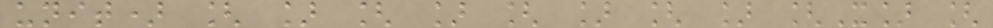unit) [ ] [ ] [ ] [ ] [X] [
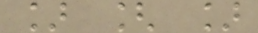] [ ]
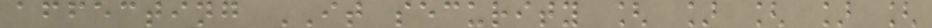affecting IT security [ ] [ ] [
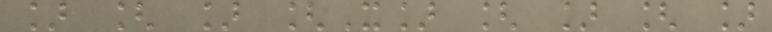] [ ] [X] [ ] [ ]
